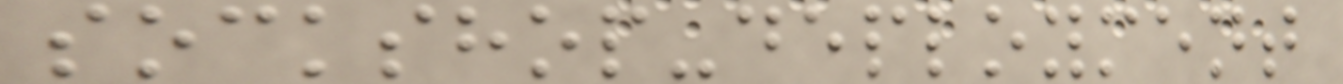sockshop-deployment
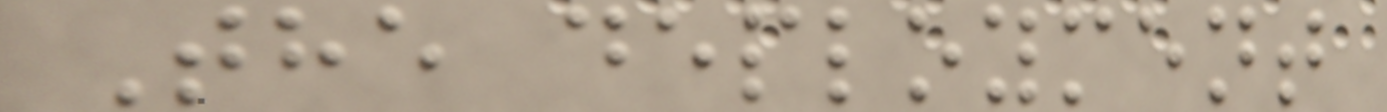The deployment
